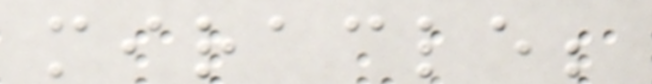miracle;
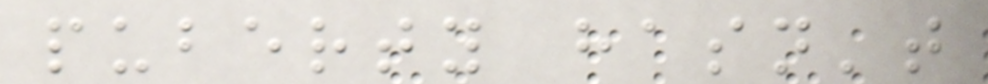puberty hasn't
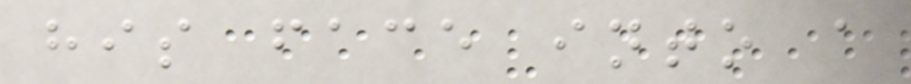his face into a
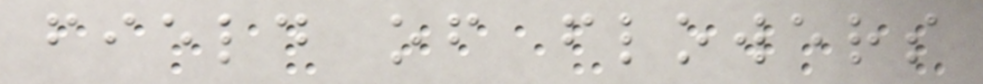field of flowers
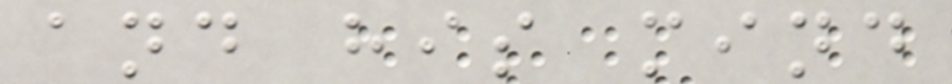and his mind
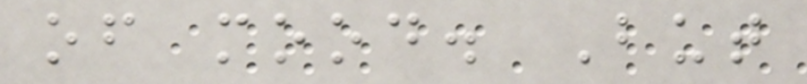of mood. But
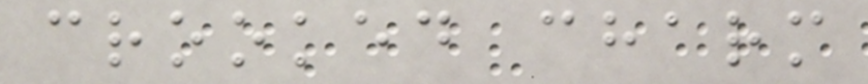crooked charm
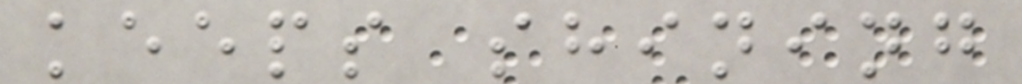keeps shining
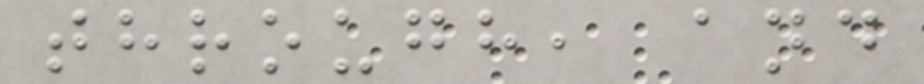through, and
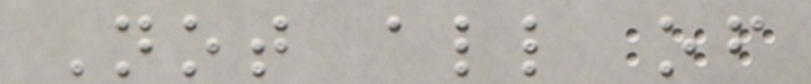Not all of
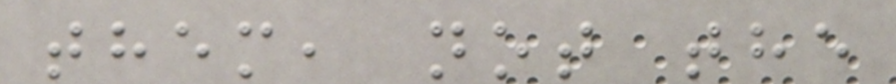them, not the
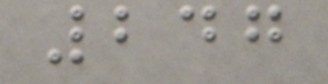247
